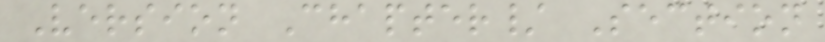Version Chapter/ Section
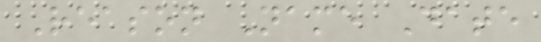Reason Name Date
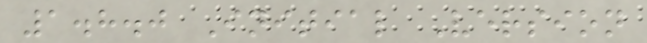1.8.0 Initial Version
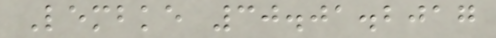Lembke 30.01.2017
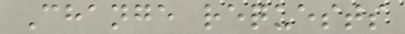Change requests
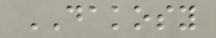DAKOSY
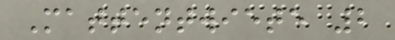Mattentwiete 2
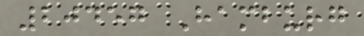20457 Hamburg
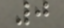0
